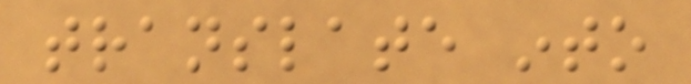translate into
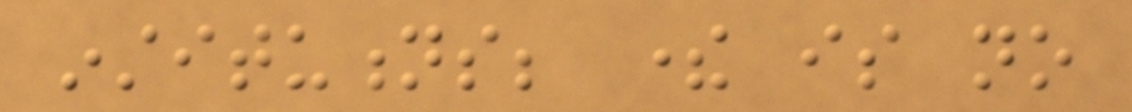institutions; there is no
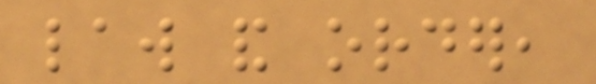law and order,
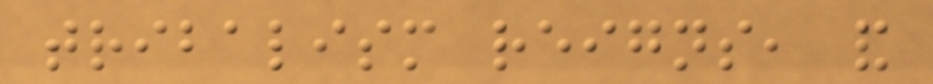tribalism reigns, and
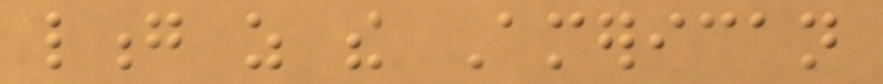long as the American
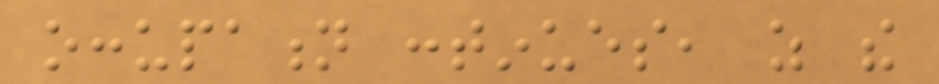occupation continues, as the
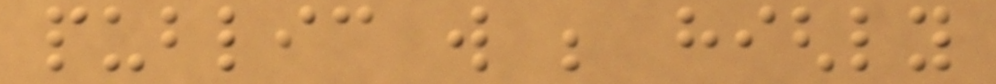public will be highly
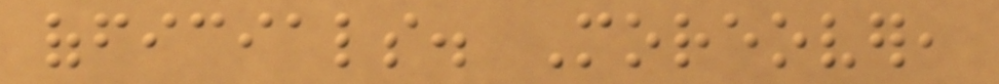officials. Moreover,
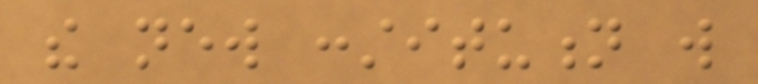the new constitution will
